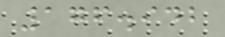176.942
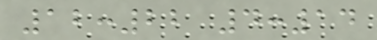12:22 4:14
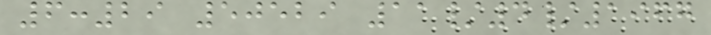6:29 50529 11/4/1967
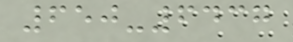650-6437
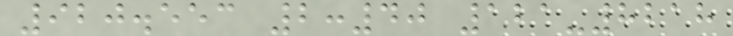920.553 2:40 121-8218
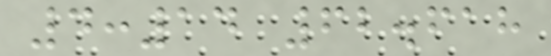4:14 62.618
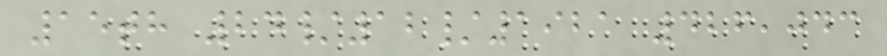15th 24/12/1921 426,043
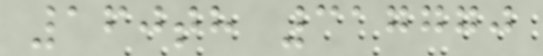160th 317770
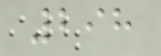298
